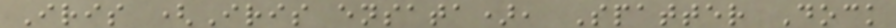Iris (Iris ensata), Spatter Dock
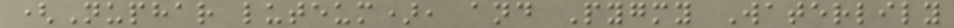(Nuphar luteum), and Pygmy Waterlily
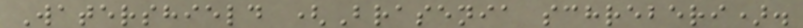Watershield (Brasenia schreberi).
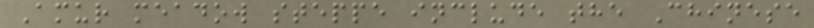Amur meadow steppe include the Chinese
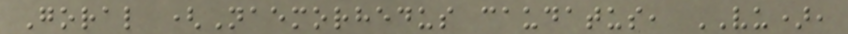Goral (Naemorhedus caudatus, VU),
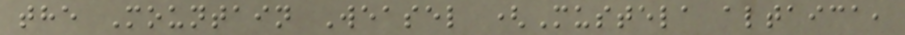the Mountain Weasel (Mustela altaica,
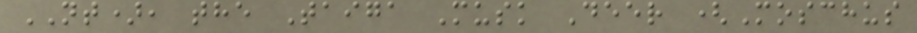NT), the Taiga Musk Deer (Moschus
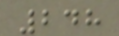248
